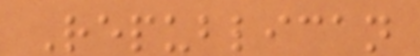Republican
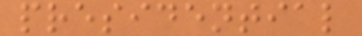presidential
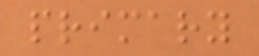primary
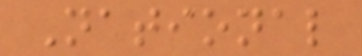National
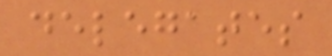delegates
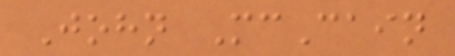John McCain
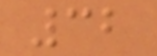32
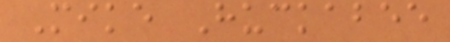Mike Huckabee
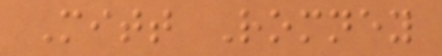Mitt Romney
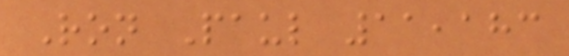Ron Paul 11,183
